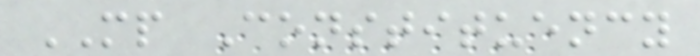MP Constituency
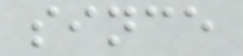since
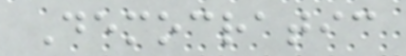Democratic
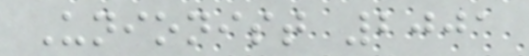Unionist 2001
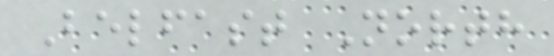Belfast North
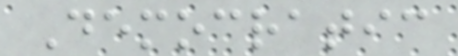Democratic
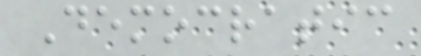Democratic
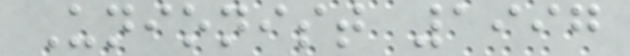Unionist 1997
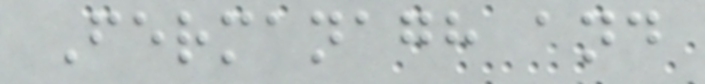Fermanagh and
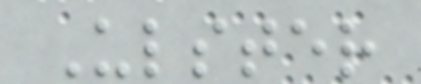Ulster
